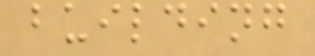building
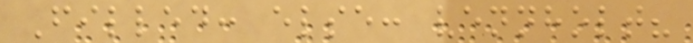Filled: else: vennholt?
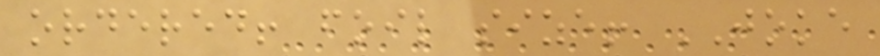ordered! foil size! JOKE
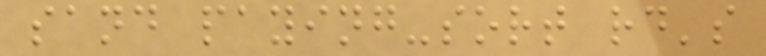sand paying-sort rd's
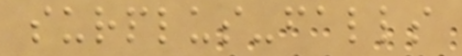surplus-falls
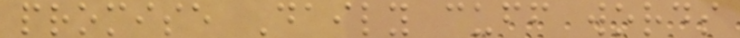promise Daily cuff words
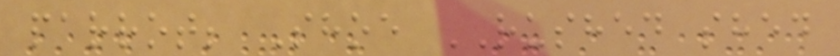parrot; Shoe RUSHED shed
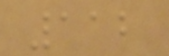112
